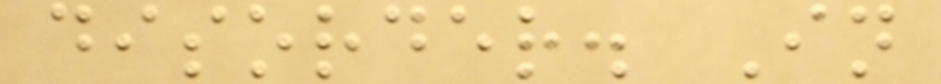disorder. In
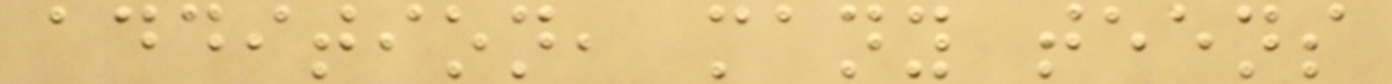addition, many teens
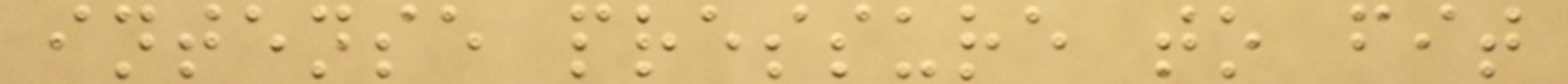intense pressure to fit
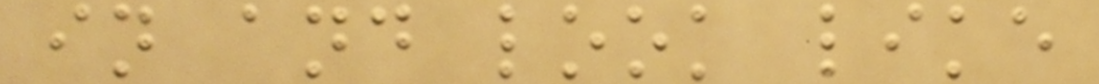in and look like
